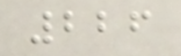226
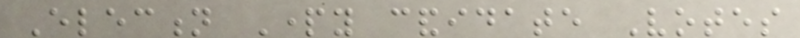Election Party candidate Votes
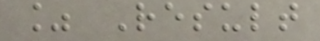% Result
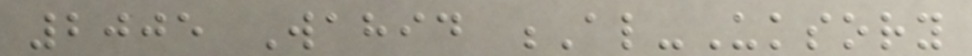2005 Wahid Al-Uksory
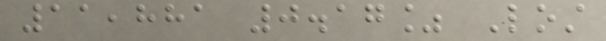11,881 0.17% Lost
